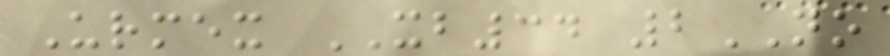Urmex XB34 2NO
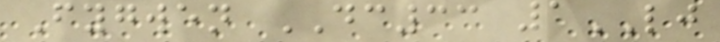Fygwen DC33 1LJ
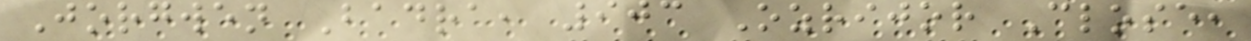Jorgwen Badra, 903 Ozrijor Close,
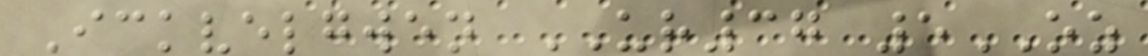Ickvelgwen UR37 5OZ
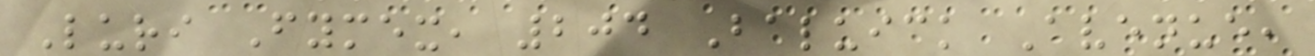Luri Fymex, 204 Baluick Avenue,
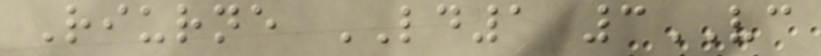Riurne LD1 3VC
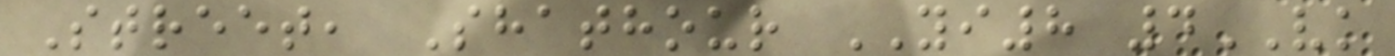Street, Shathour YI8 4VK
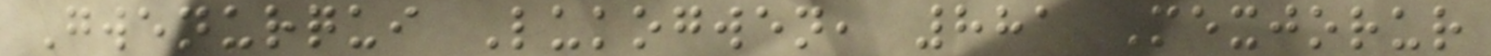Gwenurqui Lukogwen, 881 Mexjorur
